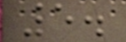5.
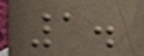1.
